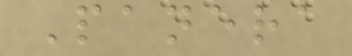Panera
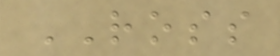ROSS
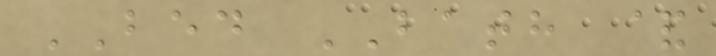BED BATH &
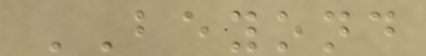BEYOND
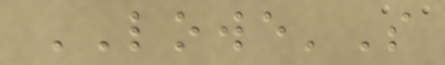LOWE'S
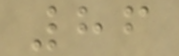86
